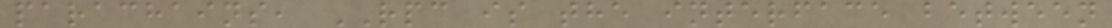parachains, RPC is the interface between
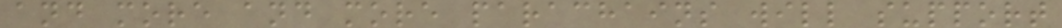and more and more parachains will support
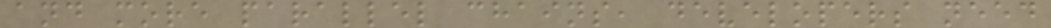and more parallel chains, developers need
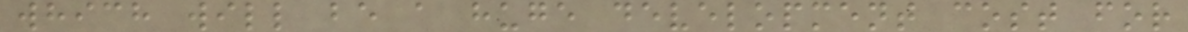which will be a huge development cost for
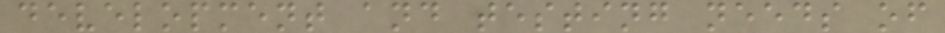development and testing needs of
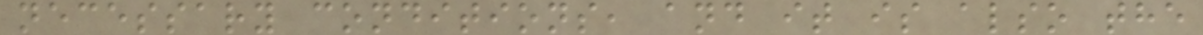necessary conditions, and it is also the
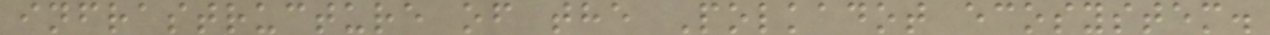infrastructure of the Polkadot ecosystem.
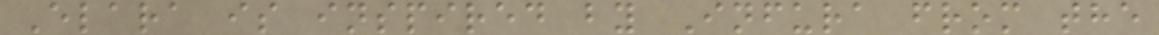Elara is inspired by Infura from the
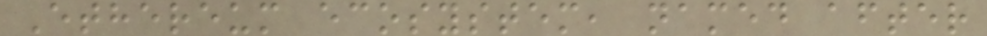Ethereum ecosystem, named after
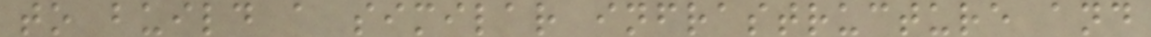to build a similar infrastructure and
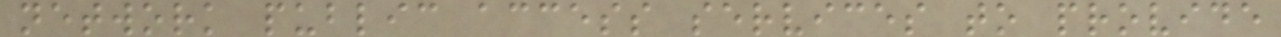network public access services to provide
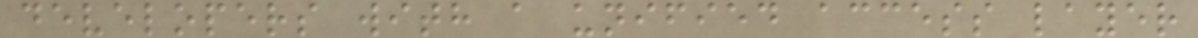developers with a unified access layer
